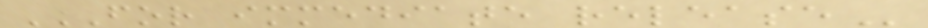FOR IMMEDIATE RELEASE
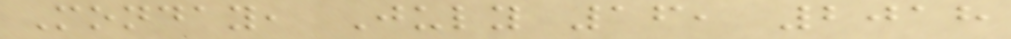Monday, July 16, 2018
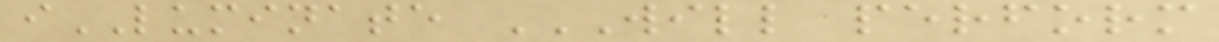iLUMINATE WILL PERFORM
